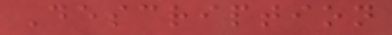Description
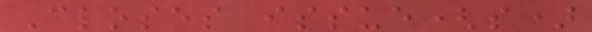Closes issue(s)
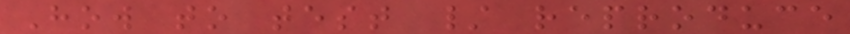How to test / reproduce
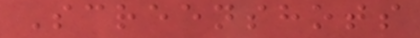Screenshots
